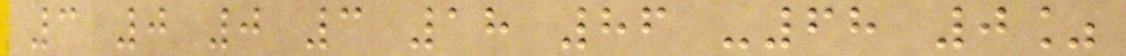3 0 0 3 18 86 -68 0%
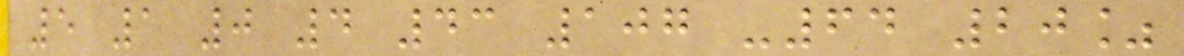5 1 0 4 43 107 -64 20%
